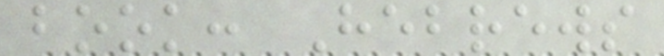book: Hebrews
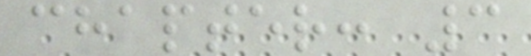chapter: 3
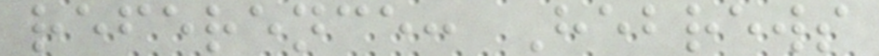reference: Hebrews
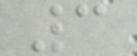3
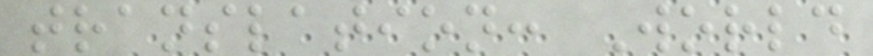translation: World
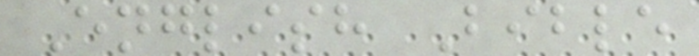English Bible
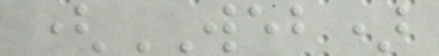(WEB)
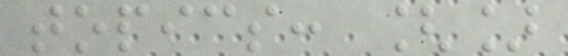topics: []
